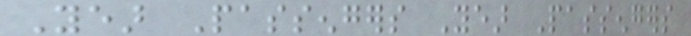Year Passengers Year Passengers
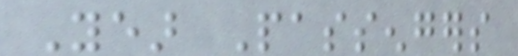Year Passengers
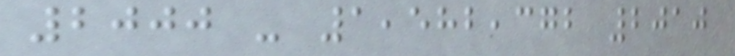2000 - 1,582,372 2010
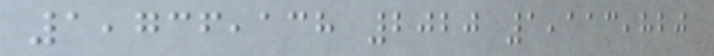1,736,138 2020 1,113,820
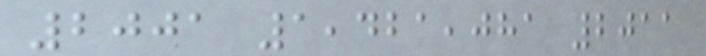2001 1,421,081 2011
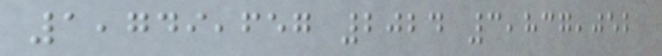1,749,657 2024 3,837,052
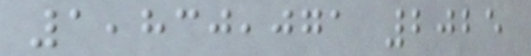1,830,071 2025
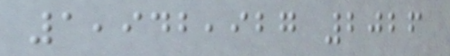1,942,927 2026
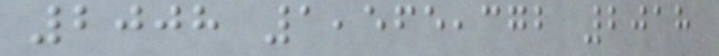2008 1,565,372 2018
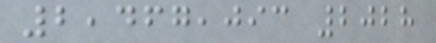2,467,093 2028
